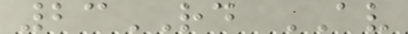23RD AV
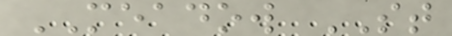MEADOW ST
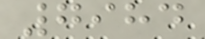7984
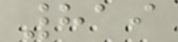819
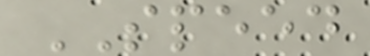SPEED
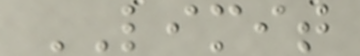LIMIT
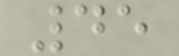45
